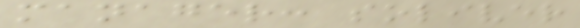manager: soliver
